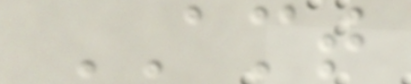AMT
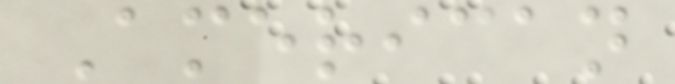American
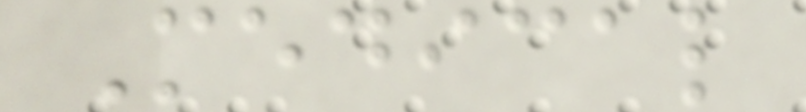Medical
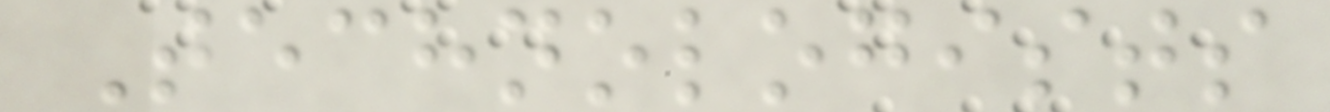Technologists
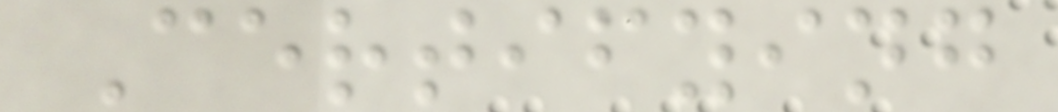Certifying
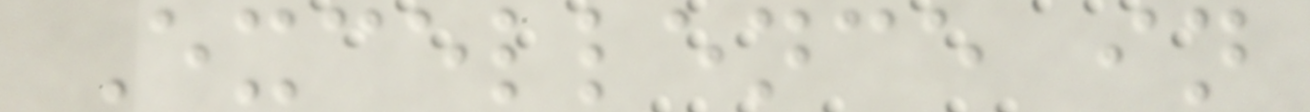Excellence in
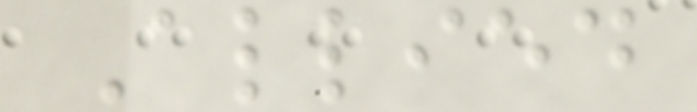Allied
